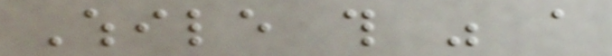While this was a
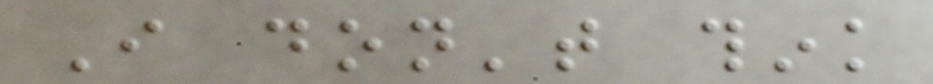I don't think
